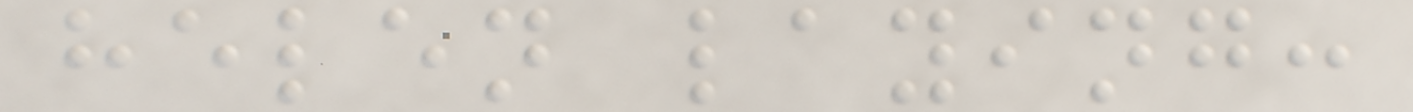helen laying:
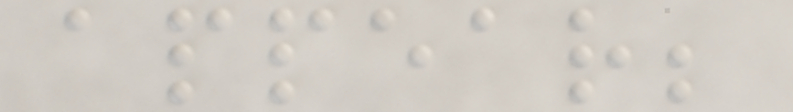appear;
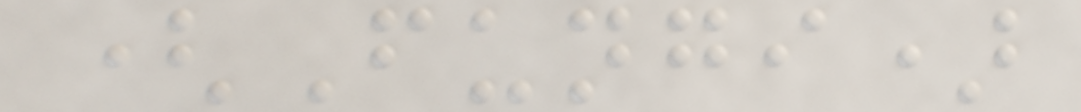(Fungi)
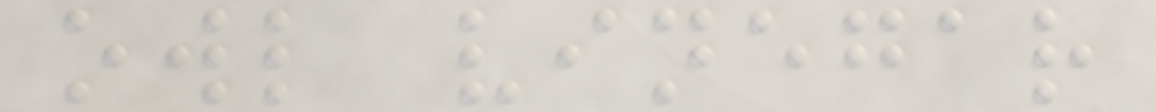owl vinegar
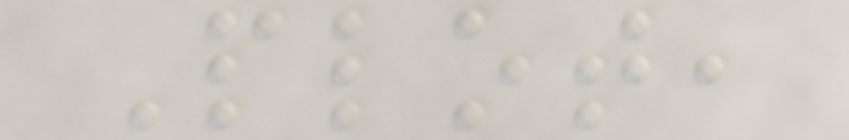Plot,
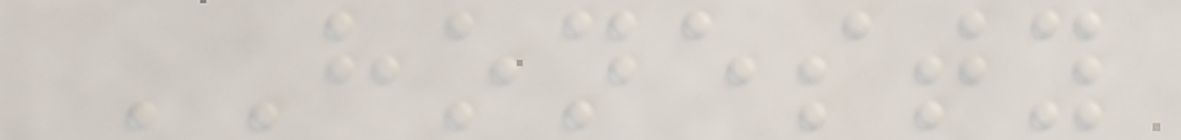HONESTY
